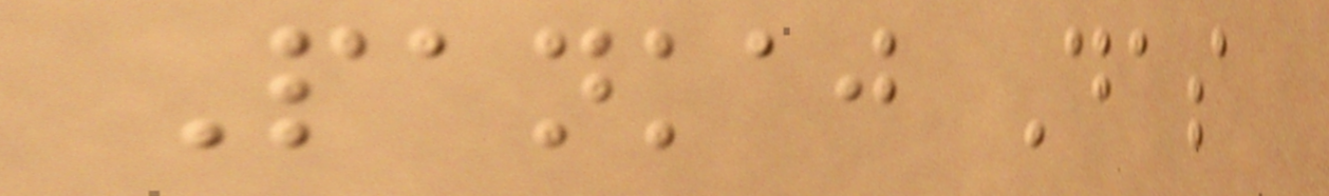Pankaj Das
